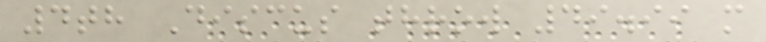4th Discus throw 49.99 m
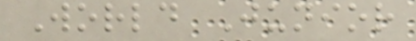World Junior
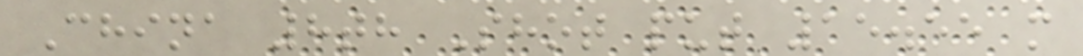China 8th Shot put 15.55 m
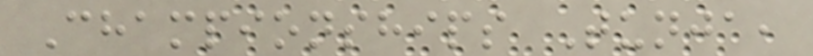Championships Tunja,
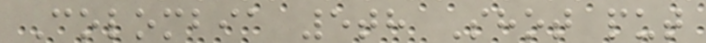Colombia 5th Shot put
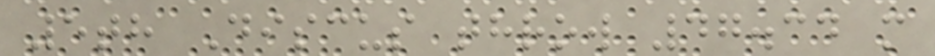5th Discus throw 47.34 m
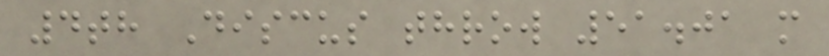4th Discus throw 51.01 m
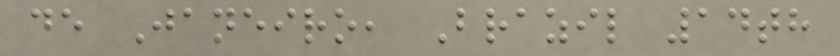de Janeiro, Brazil 14th
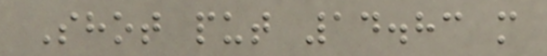Shot put 14.83 m
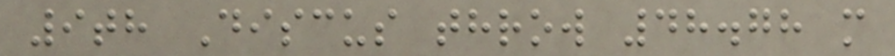9th Discus throw 48.78 m
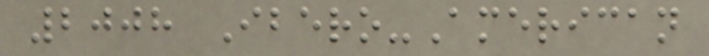2008 Ibero-American
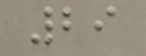29
